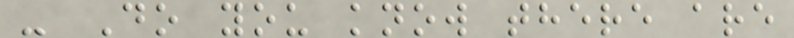- Do you know there are
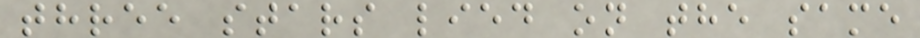three stars lied on the same
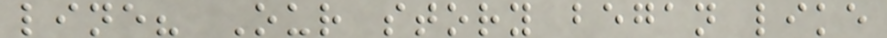line? Our story began like
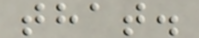that.
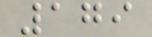179
